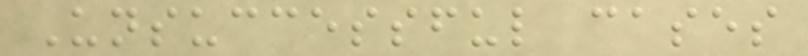Unsuccessful cases
